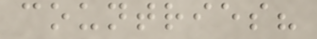countries?
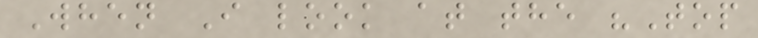When I look at the "Top
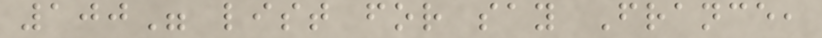100" list for say France,
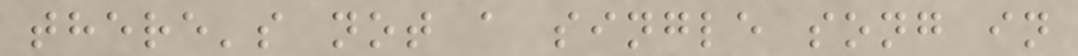there's not a single song in
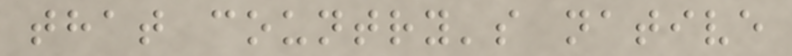that country's native
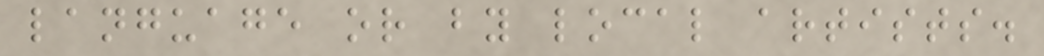language or by local artists.
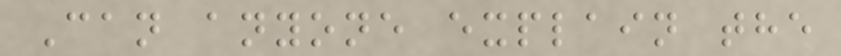Can anyone explain the
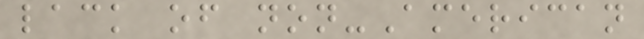lack of non-American
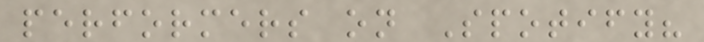performers on Spotify?
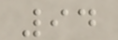94
